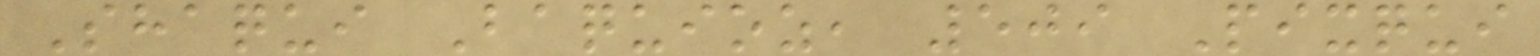Shaqui Baquioz, 509 Pixqui
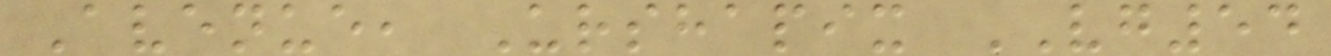Avenue, Urshapix VG54
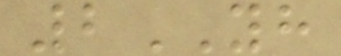2YH
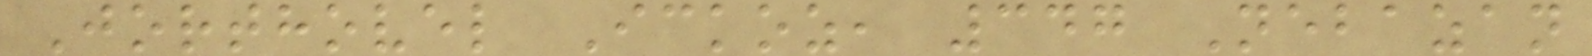Jorthovel Ickoz, 347 Nebazan
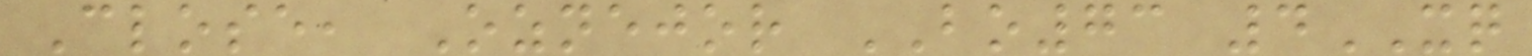Close, Oznejor BO73 4XQ
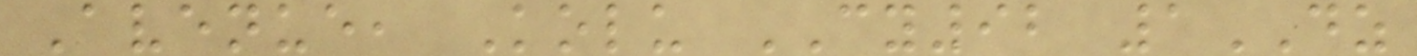Avenue, Kolu CY92 1DZ
